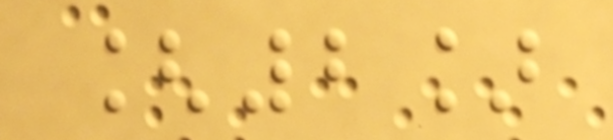[2]
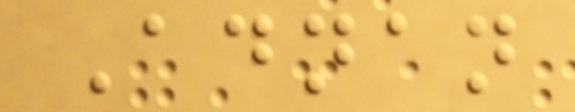Adnan
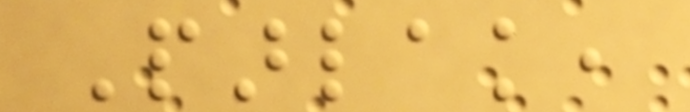Parlak,
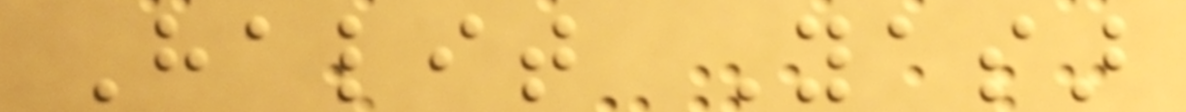Halit Yasar
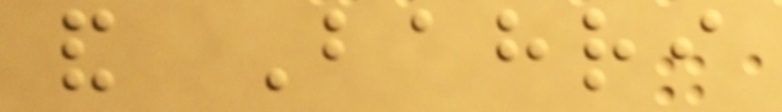and Bahri
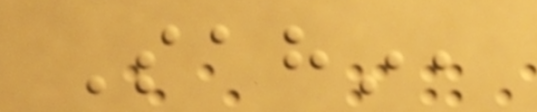Sahin,
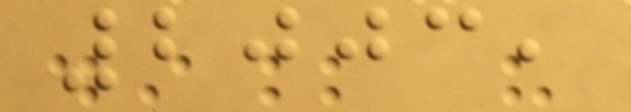2003,
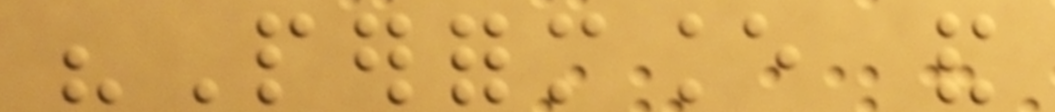"Performance and
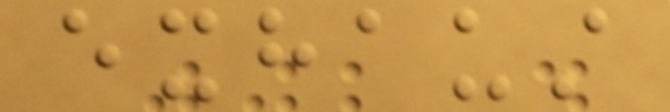exhaust
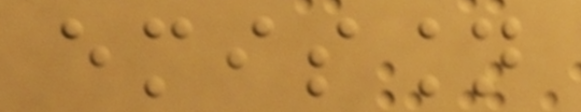emission
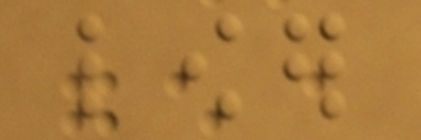lower
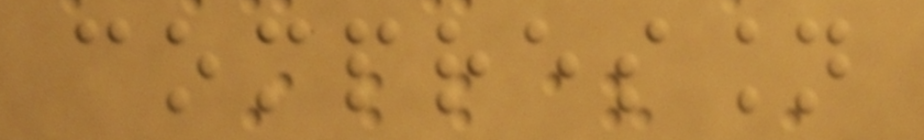compression
